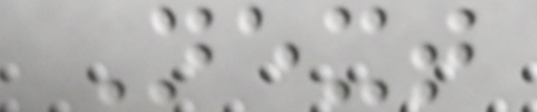Next
